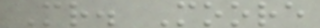Mr. Moore
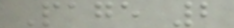Page 2
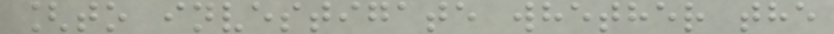[to investigate whether the
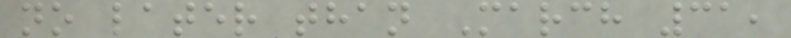no later than March 31,
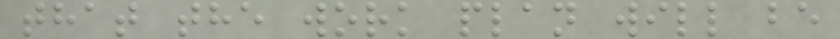that the work plan will be
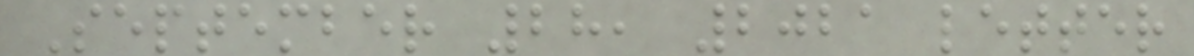September 28, 2021 letter
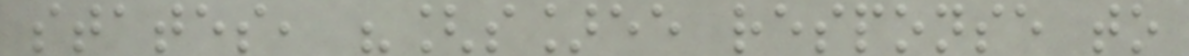states, "[s]ee response to
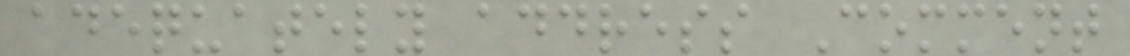adequately address Comment
